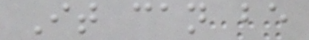It can be
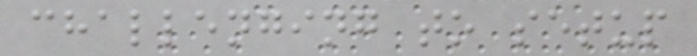challenging to setup
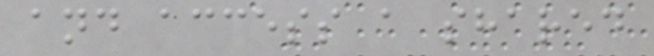and access a shared
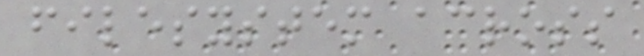filesystem across
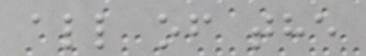all of the
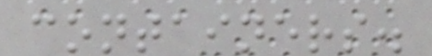containers.
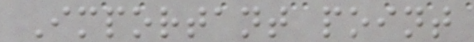Important point
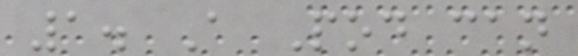1. A Pod can
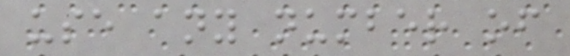use any number of
